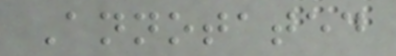Annotated
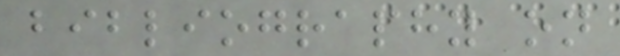bibliography on
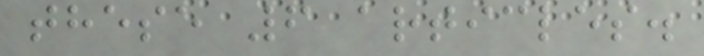these 6 articles.
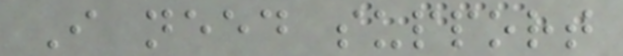I need support
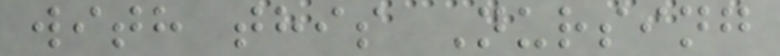with this Nursing
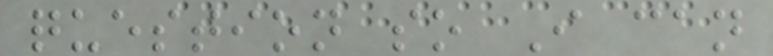question so I can
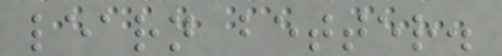learn better.
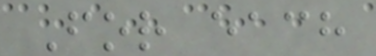For each
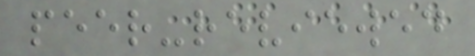peer-reviewed
